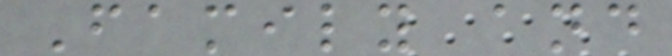Family and
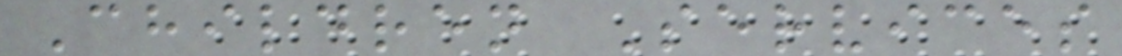Children Services
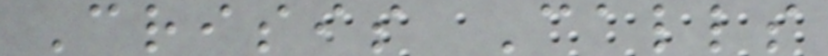Crisis Calls
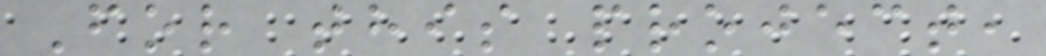For this project,
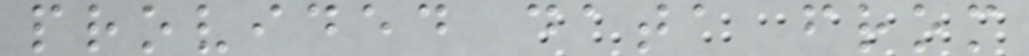provided data from
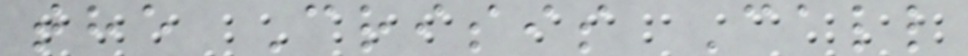the Crisis Call
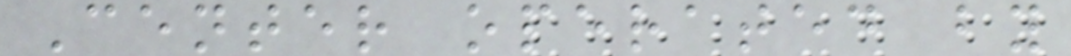Center operated by
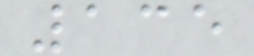135
